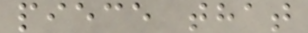piece that
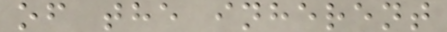of the inherent
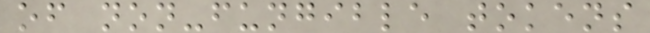of non-fungible tokens
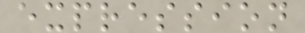expression
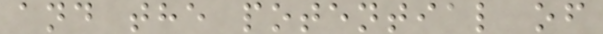and the potential of
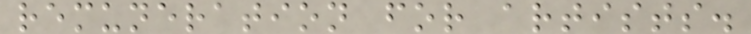remuneration for artists.
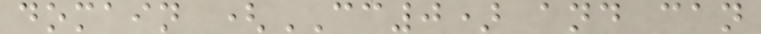domain (CC0) and can
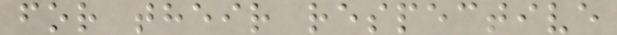for their respective
